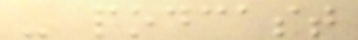- podcast
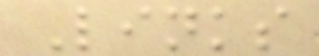Links
